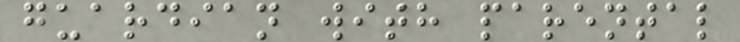guardian with parental
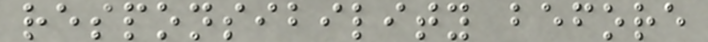responsibility before
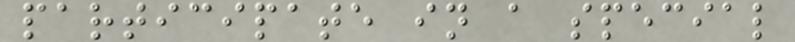participate in a special
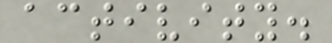activity.
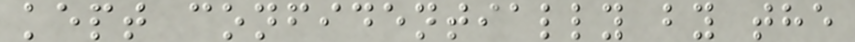kept confidentially by the
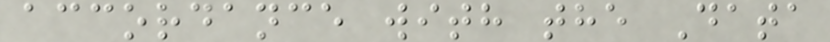accordance with the Data
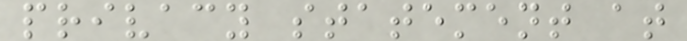privacy statement at
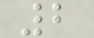2
